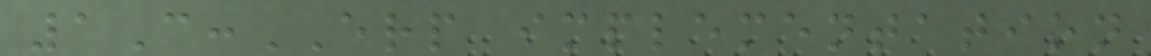1C:ERP implementation
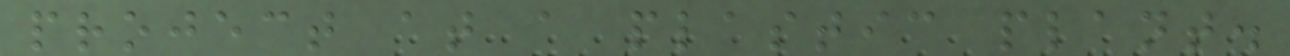project at a plastic plant.
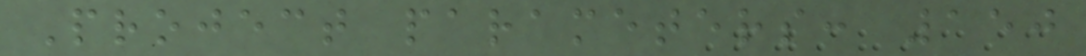Project parameters: 150
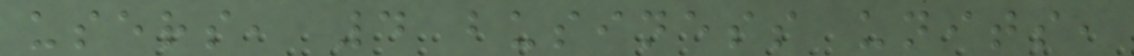users, 4 business units,
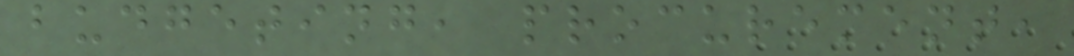budgeting, procurement,
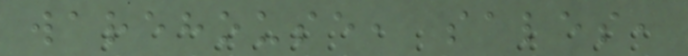warehouse, sales,
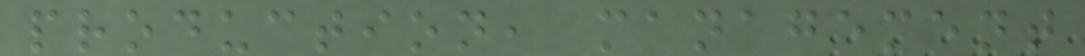production, management
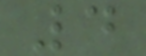4
